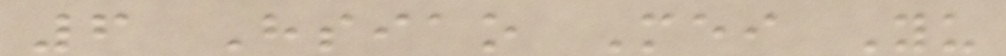6 Hsiao Mei Yu
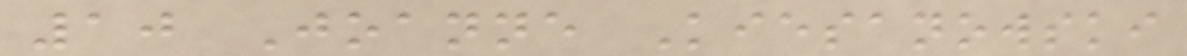10 Joanne Kiesanowski
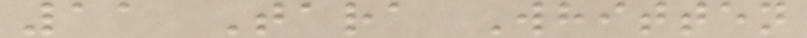11 Tara Whitten
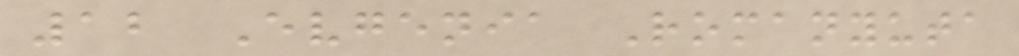12 Evgenia Romanyuta
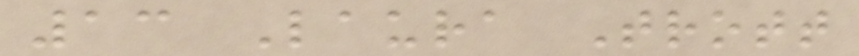13 Laura Trott
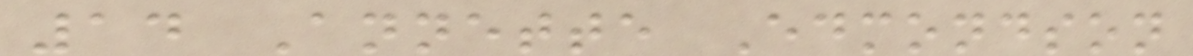14 Annette Edmondson
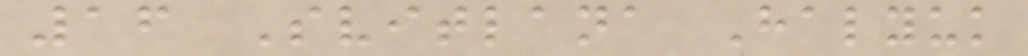16 Svitlana Halyuk
